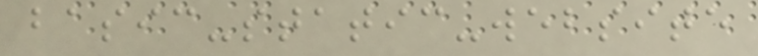basic-static-website
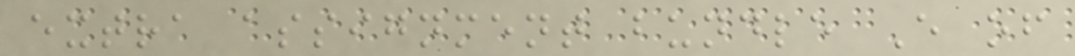extra assignment bundle E of
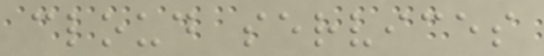cloud services
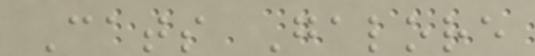Cats Galore
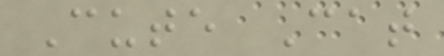Cute Cat
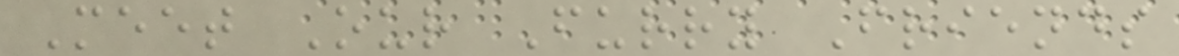Meet Our Furry Friends
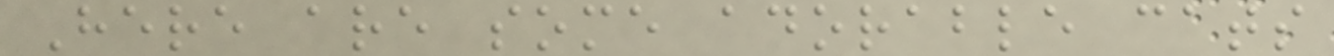Here are some adorable cats
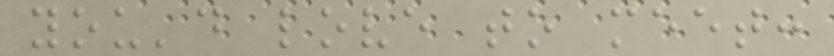you'd love to meet:
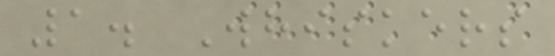1. Whiskers
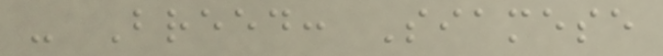- Breed: Siamese
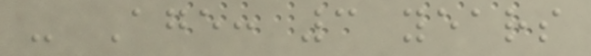- Age: 3 years
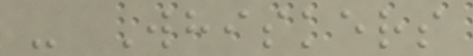- Whiskers
